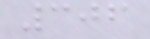306
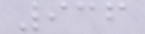936
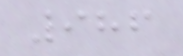986
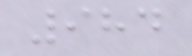984
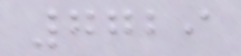7729
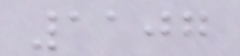1107
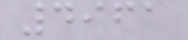4961
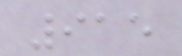915
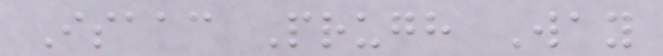Isaac Prugh Way
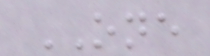ONE
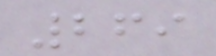269
